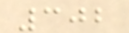302
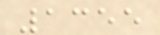1355
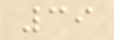39
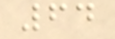64
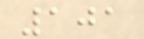101
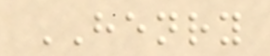HENRY
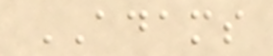ADAMS
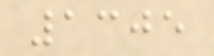1305
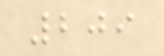209
